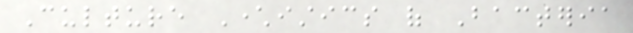Culture Characteristics of Bacteria
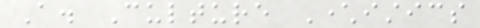A. Culture Characteristics
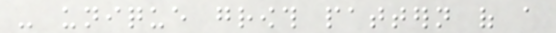- unique growth pattern of a
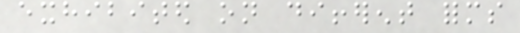exhibited on different forms
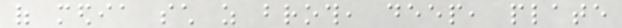of media such as broth, deep, plate
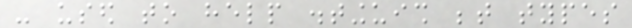- used to help distinguish between types
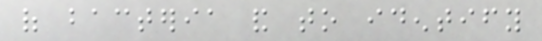of bacteria and to identify
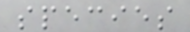species
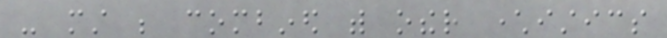- must be combined with other characteristics
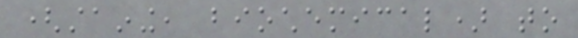(staining, biochemical) to
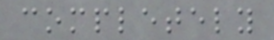completely
